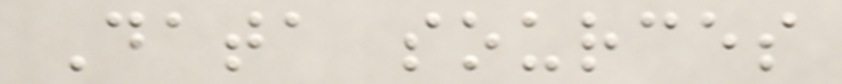Data sources
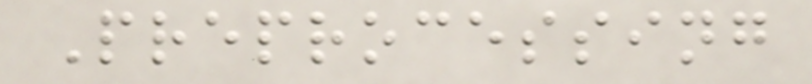Preprocessing
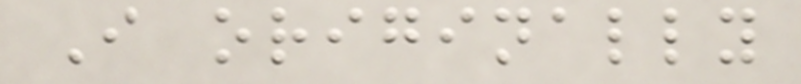I originally
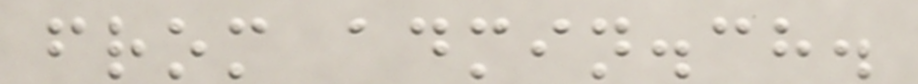from admin.ch.
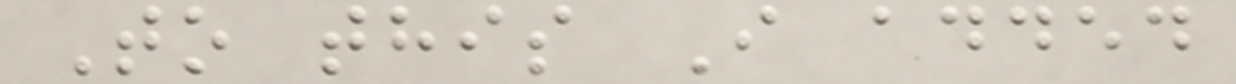To this I added
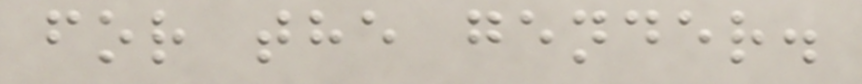for the gender.
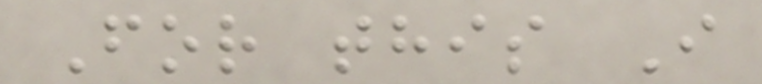For this I
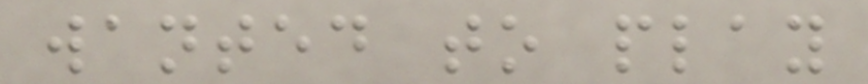wanted to play
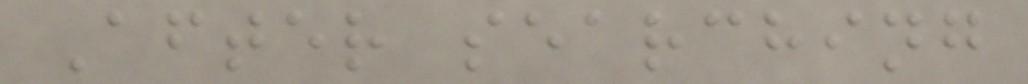After searching
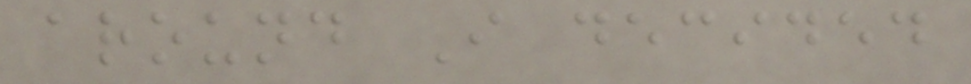around I decided
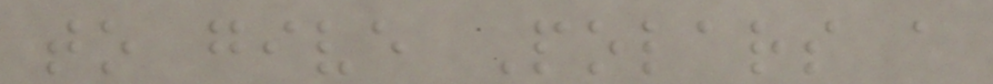to give Polars a
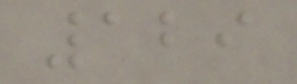129
